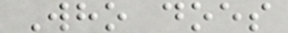Who does
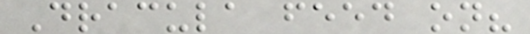Dracula feed on?
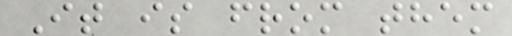It is from them
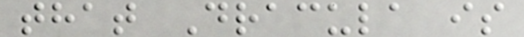that Dracula is
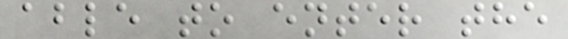able to enter the
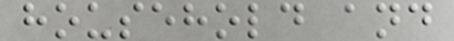household and
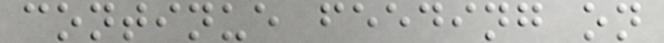continue feeding on
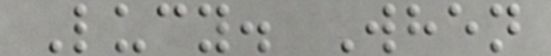Lucy. When
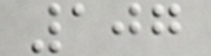107
